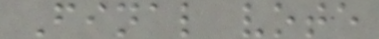Final vote
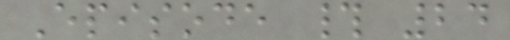Episode # 24
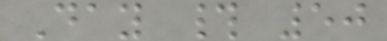Day # 50
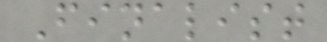Finalist
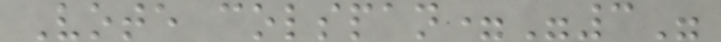Vote colspan="3"
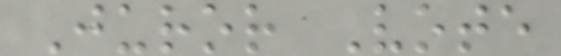Juror Vote
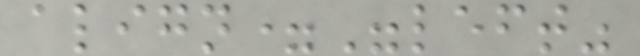align="left"
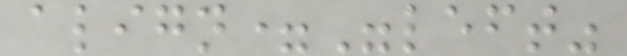align="left"
